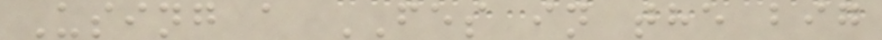Using a FES in the big
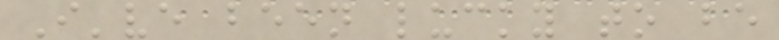I've been lucky to be
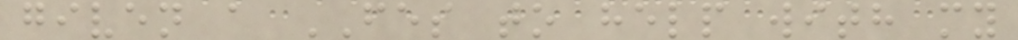given a FES to help with my
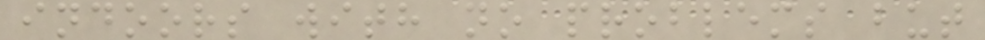indoors with no problems but
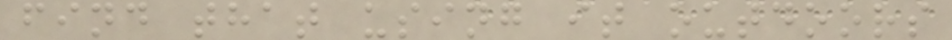find that using it outdoors
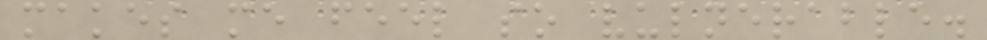makes me feel so vulnerable.
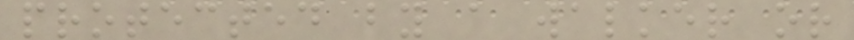protected by a walker or
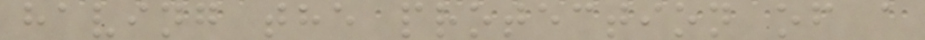having the protection of a
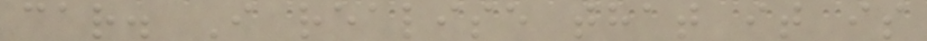car. I realise that it is
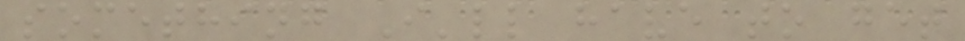something I'll have to get
